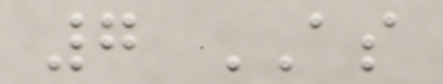7 AS
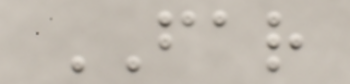FAR
